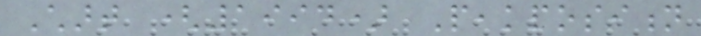Chart (1994) Peakposition
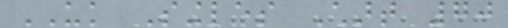UK Singles Chart 70
